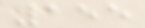155
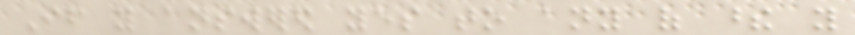If you answered yes to any of these you
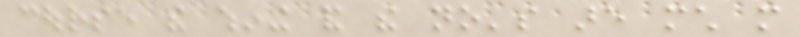course the whining and the no's are much more
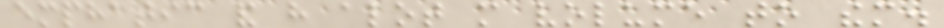emphatic and have alot more volume to them.
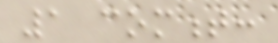1 comment:
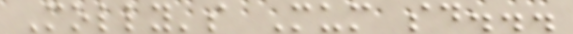Molly's Mum said...
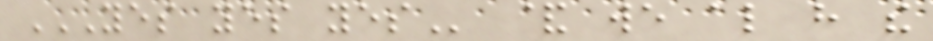YES YES YES & we also have the
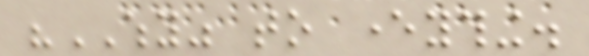"WHY" to everything.
